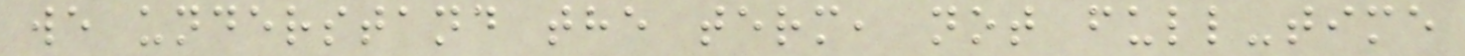we understand the term, not full-time
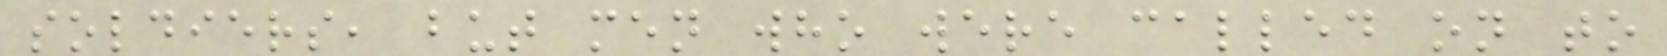soldiers, but men who were called on to
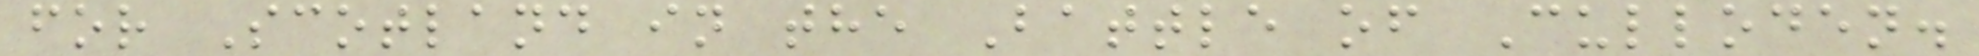for Scotland in the Battle of Culloden.
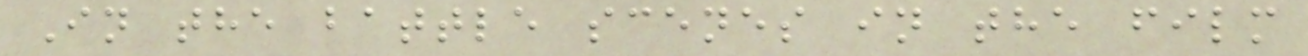In the battle scenes in the film
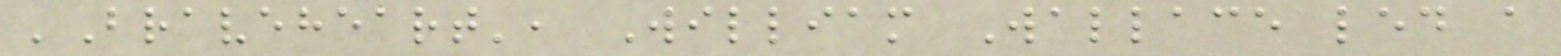'Braveheart', William Wallace led a
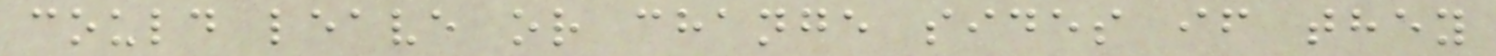could leave or change sides if they
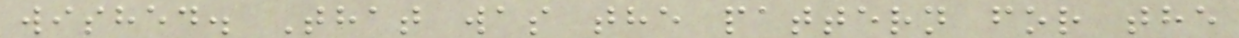wished. That was the pattern for the
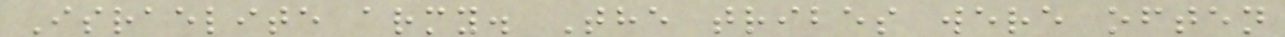Israelite army. The tribes were often
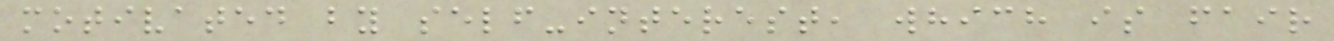motivated by self-interest, which is fair
